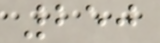250
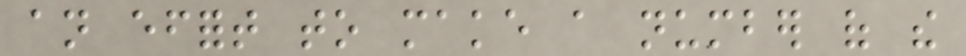an effort to make a number of the
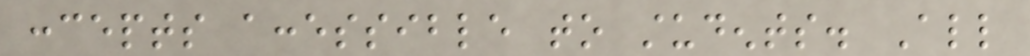concepts accessible to students. All
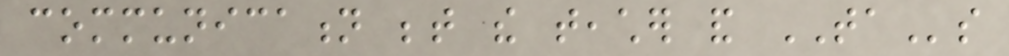communication between the teacher and TAs
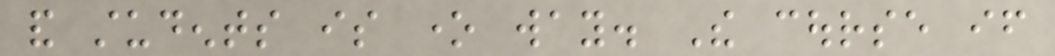and students is one way. The course if
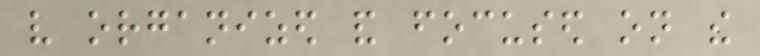very organized and focused on the
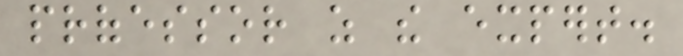professor as the expert.
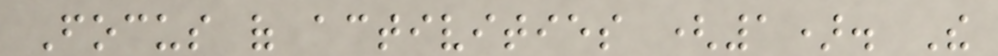Focus of activities (1). The
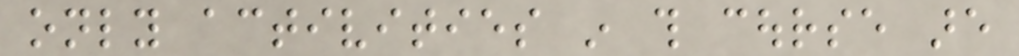only activities in this course are
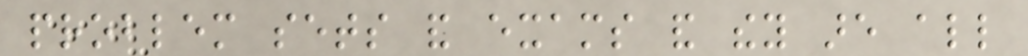problem sets and exams and they are all
